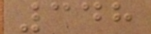348
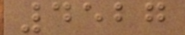4527
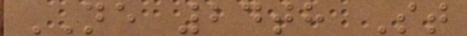NE 24th St
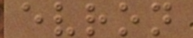evron
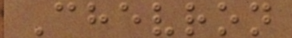Chevron
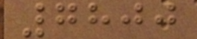7800
